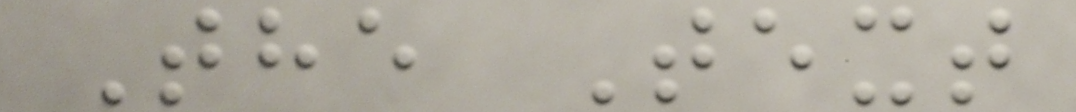The Text
